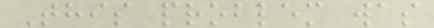This problem was
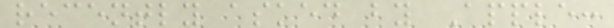recently asked by Apple:
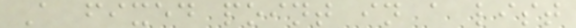A fixed point in a list
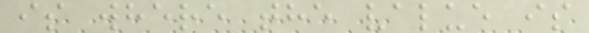is where the value is
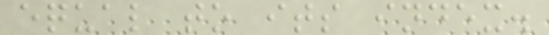equal to its index.
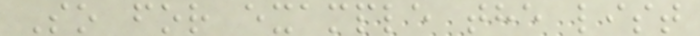So for example the list
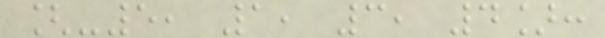[-5, 1, 3, 4]:
